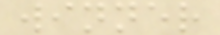winner
